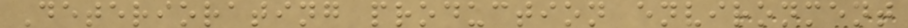Deteriorating production environment
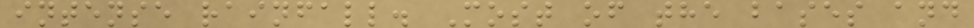intense rainfall. Most of the bases and
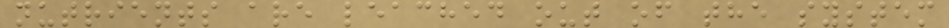nutrients are leached out of the system
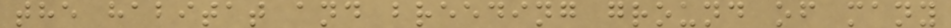the habitat and breeding ground of many
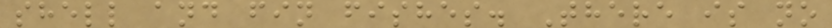shell and fin fishes. There is no
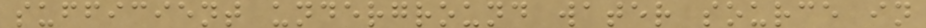sufficient underground water source in
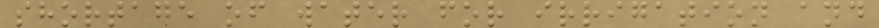shortage of water for irrigation and
